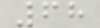68
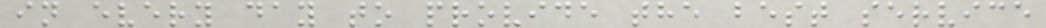in every day to provide the best service
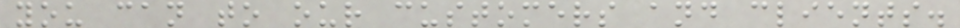you can to our customers and clients.
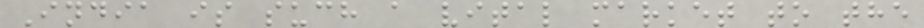India is such a vital market to the
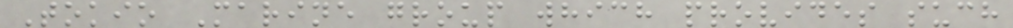Tokio Marine group which provides such
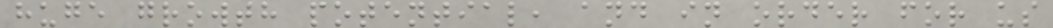huge growth potential, and in order for us
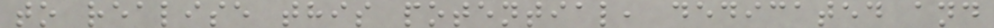to realise this potential, dedicated and
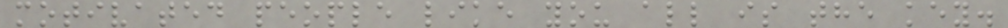motivated people like you all is the key.
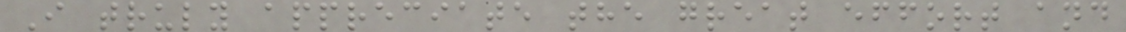I truly appreciate the great effort and
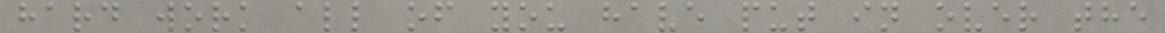hard work all of you have put in over the
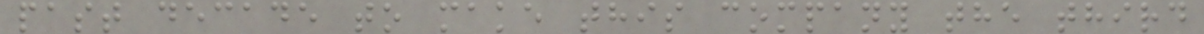past decade to make this company the third
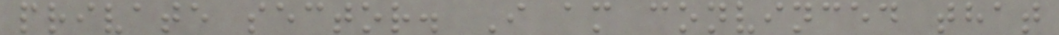private sector. I am convinced that
